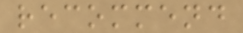recommend
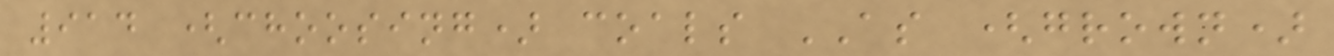914 (choosing) coals AS (grown)
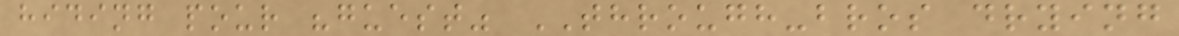hiding pour "guest" THROUGH-bros drying
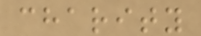charity
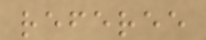referee
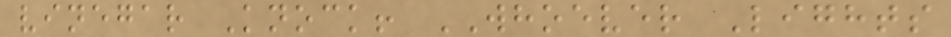vinegar Knock! WHOEVER Lights
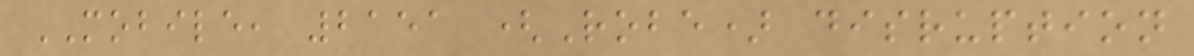MOBILE, 2151 (Robe) disruption
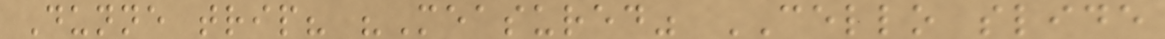Dunne trip? "Measured" CELLO slide
